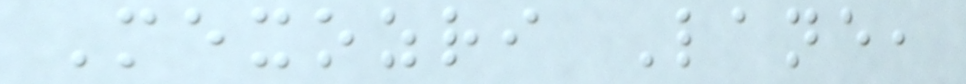Mexozri Lane,
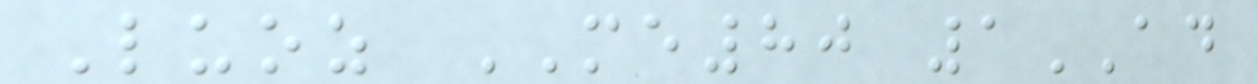Luoz ME80 1AD
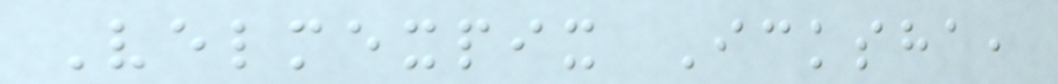Velmexpix Icksha,
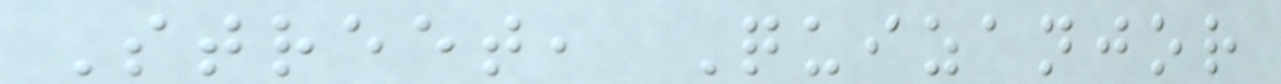Street, Quizanjor
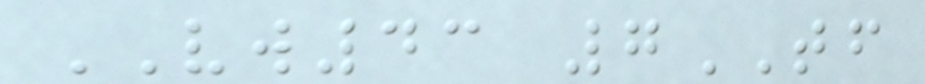VW43 7TF
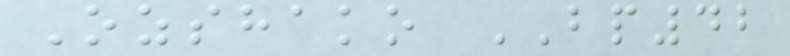Ozshako BP42
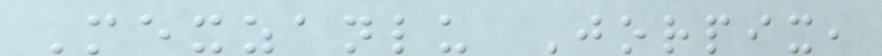Mexzanlu Jorpix,
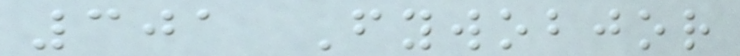301 Fywobjor
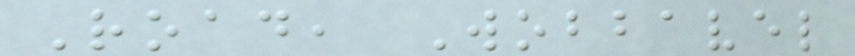Road, Wobbavel
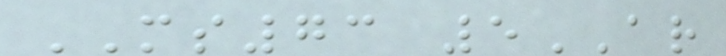MS73 5AR
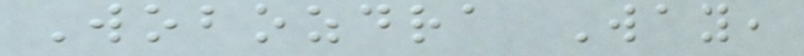Wobozdra Way,
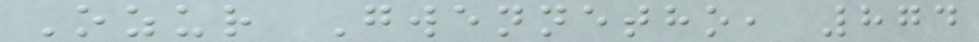Ozur Gwennetho, 874
